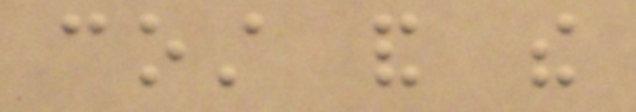cost and the
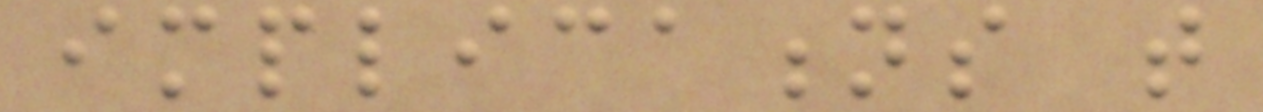implications that
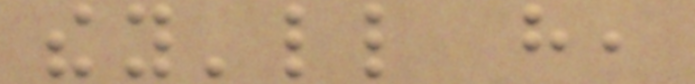they'll have,
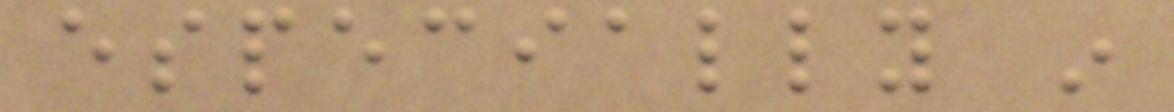especially in
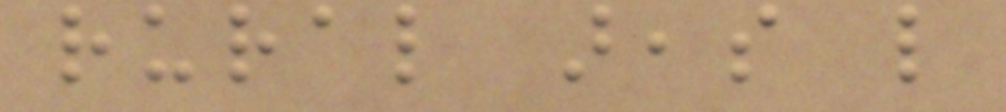rural areas like
